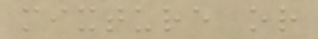mixture or
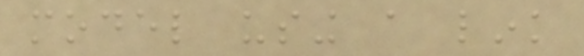model using a link
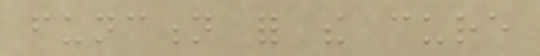function for the cure
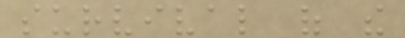survival of the
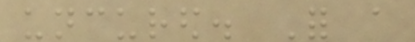uncured. For a
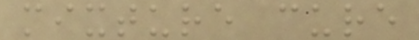mixture cure
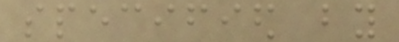specified by
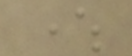where
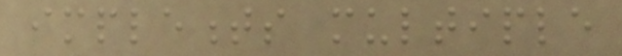implements multiple
